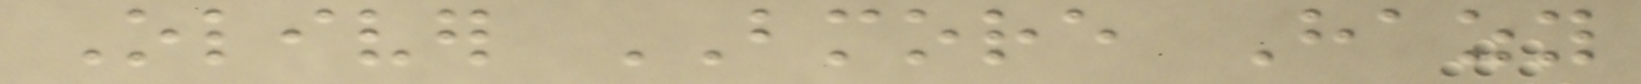Oliver BMORE Hazy
